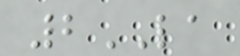2LA
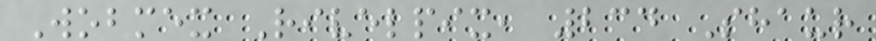Wobmex Rivelpix, 234 Shaur
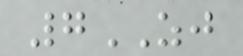7ZJ
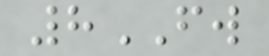8FW
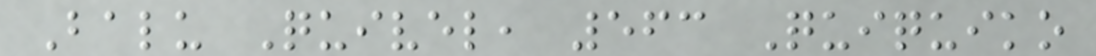Balu Quivel, 563 Quiquiko
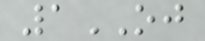1OJ
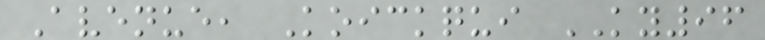Avenue, Koickqui KY96
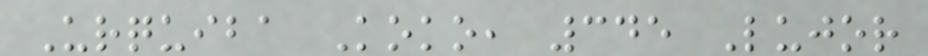Urquiba Koko, 345 Lujor
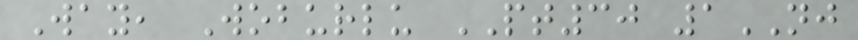Way, Woburlu PT30 1NJ
